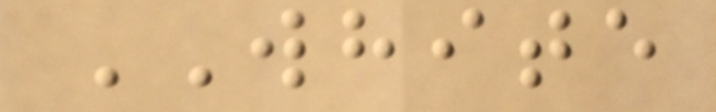WHITE
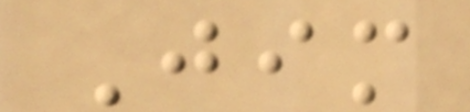Jim
